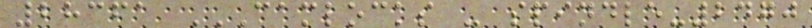28361 CAMLOCKS - SPINDLE-2470
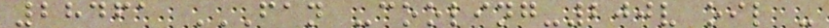28461 FAN -COOLING-200V OIL -
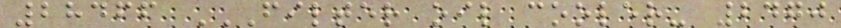28466 FILTER OIL COOLER- 2470
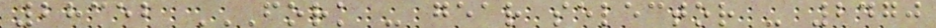28352 FORK - GEAR SELECTOR - 2470
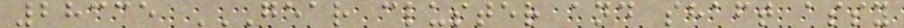28335 GEAR CLUSTER AND SHAFT ASSY
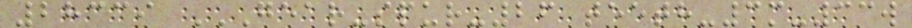28339 GEAR-SPUR-26 TEETH-3M-33W
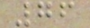76
